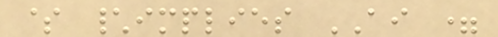$ \implies AI =
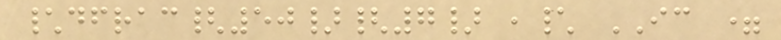\dfrac{50}{7} ,\ IC =
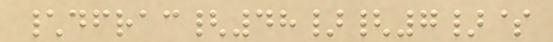\dfrac{48}{7}$
